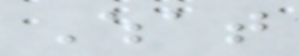What
